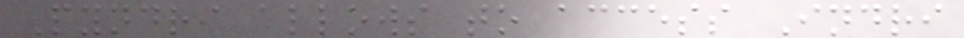Pyndri allows to access Indri
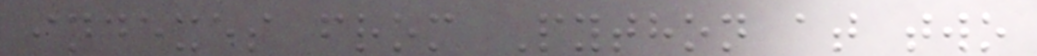indexes from Python at two
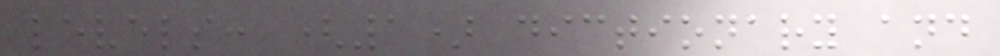levels: (1) dictionary and
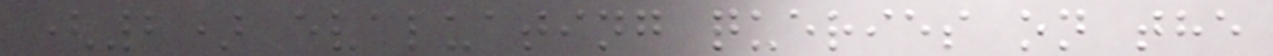(2) evaluating queries on the
